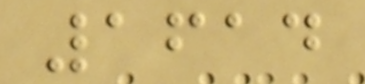1614
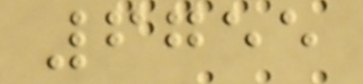6755
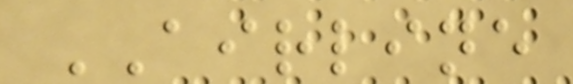AIRLINE
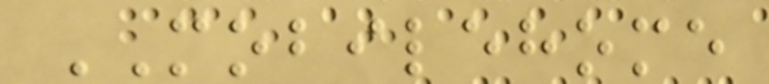MOBILEHOME
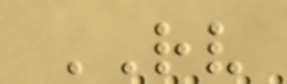RV
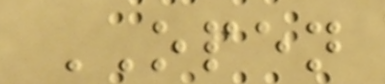OPEN
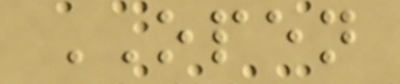OPEN
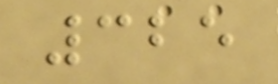325
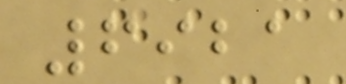6921
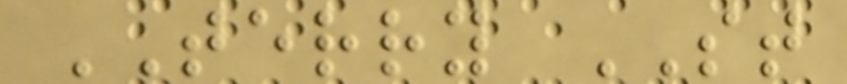TERRY ST
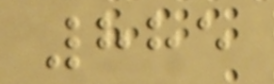885
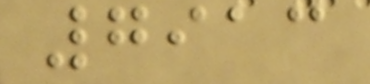7913
